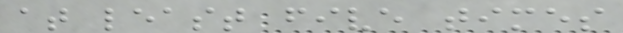at least five times
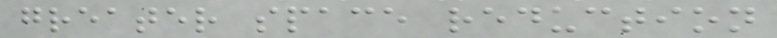greater space reduction
